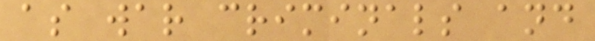as war criminals and
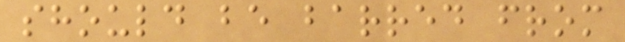should be barred from
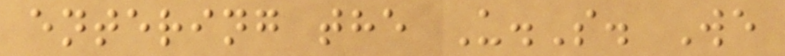entering the U.S. We
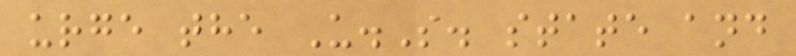urge the U.S. state and
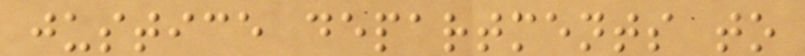justice departments to
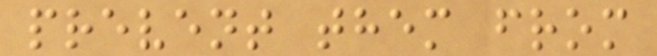prevent them from
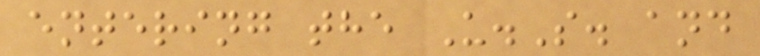entering the U.S. and
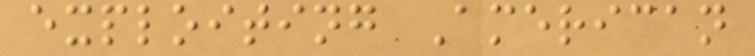exploiting American
